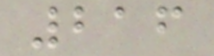216
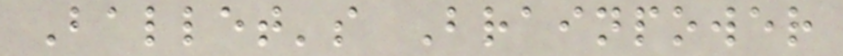Ballet's Brainpower
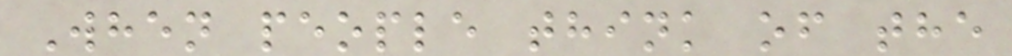When people think of the
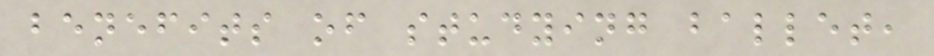benefits of studying ballet,
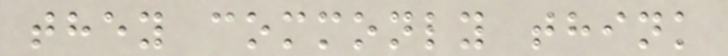they commonly think
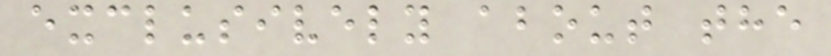exclusively about the
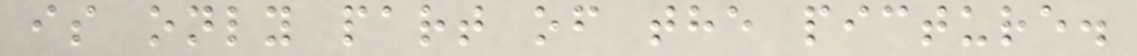is only part of the picture.
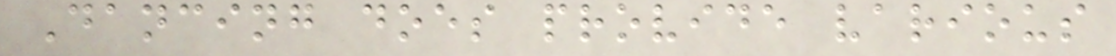Dancing does provide various
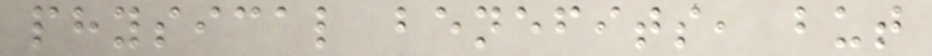physical benefits, but
